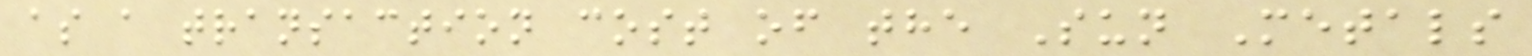as a transaction cost of the Sun Metals
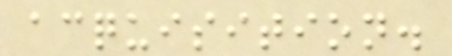acquisition.
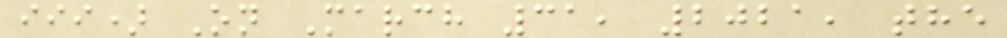iii) On March 31, 2021, the
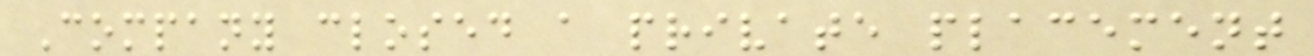Company closed a private placement
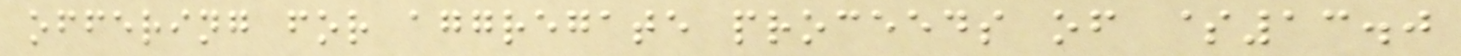offering for aggregate proceeds of $13.0
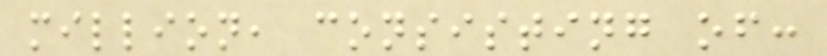million, consisting of:
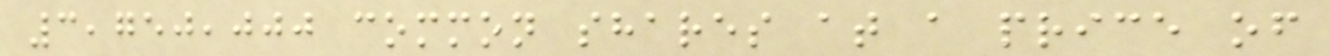3,750,000 common shares at a price of
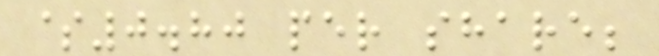$0.80 per share;
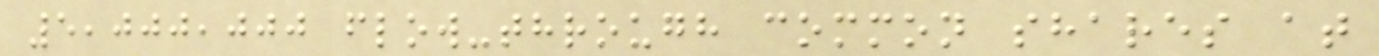5,000,000 flow-through common shares at
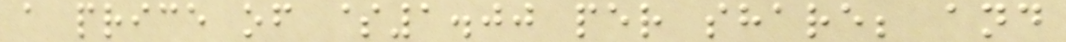a price of $1.00 per share; and
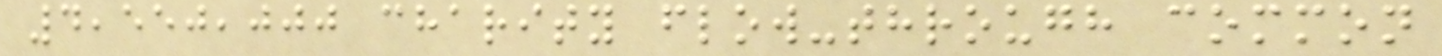4,550,000 charity flow-through common
